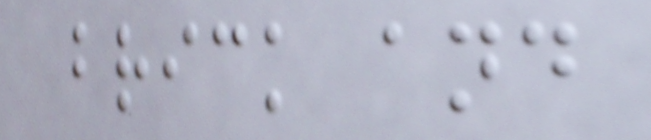brick and
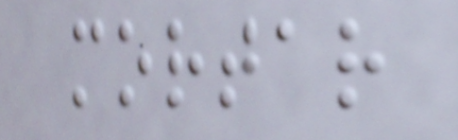mortar
